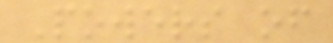Powers of
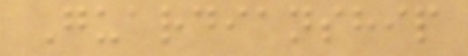Guardianship
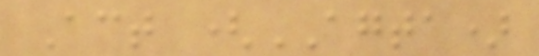Act (AGTA)
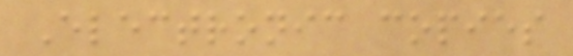Electronic copies
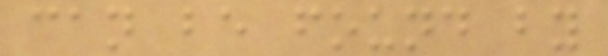can be found by
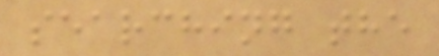searching the
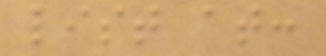list at:
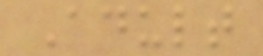Adult
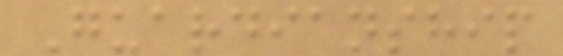Guardianship
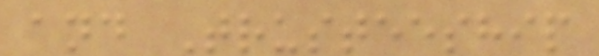and Trusteeship
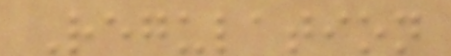Regulation
